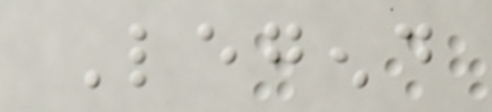Legend
